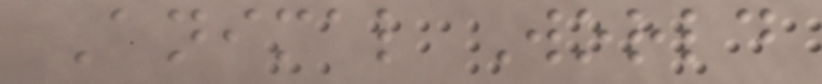Animal World
